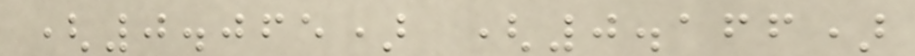(0.065) (0.166)
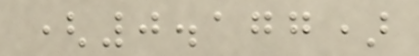(0.177)
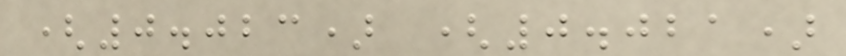(0.023) (0.021)
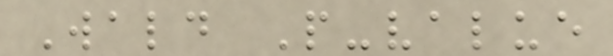Wald P-value
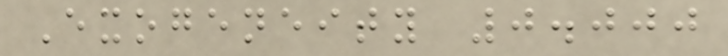Exogeneity 0.000
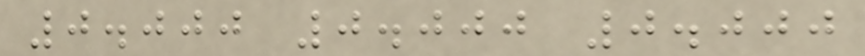0.000 0.000 0.000
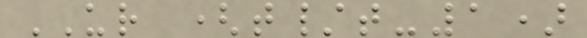UR (t/t-1)
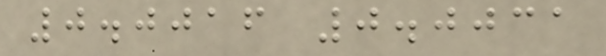0.0016 0.0031
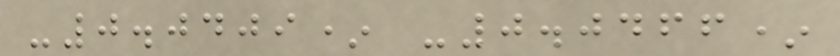-0.0409* -0.0466*
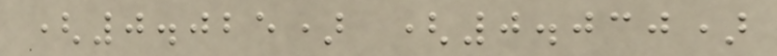(0.025) (0.030)
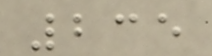235
